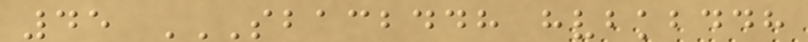45 SBACBDDH HVBKBDDH
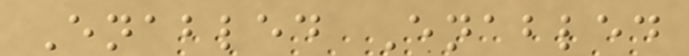Enabled Enabled
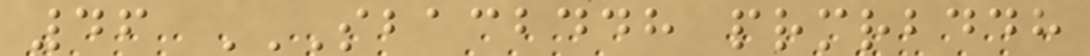46 SBACBDDH PRMRBDDH
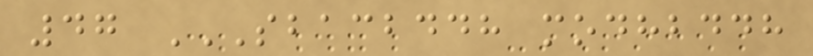47 SBACBDDH MODHBDDH
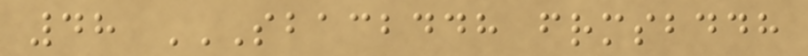48 SBACBDDH FRMSBDDH
